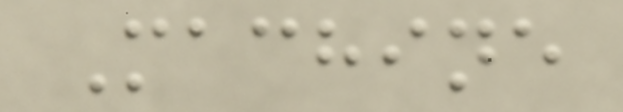Machine
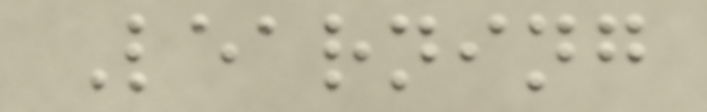Learning
